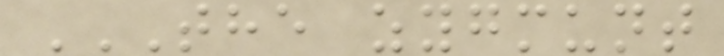THE ZYGMUNT
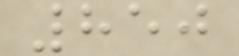850
